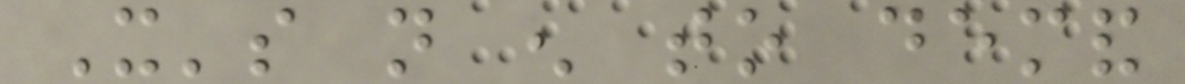It's not enough to demand
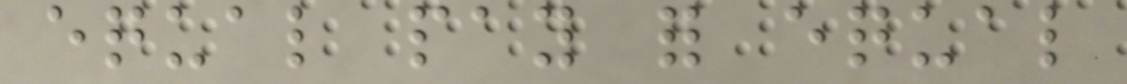equal pay for equal
